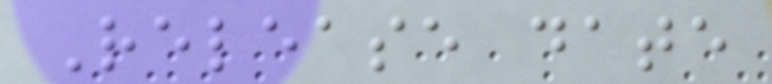Release date
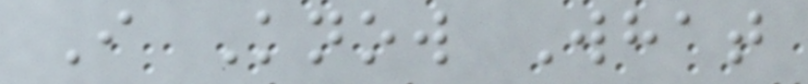I Know What
